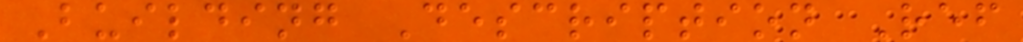Building Description Ref
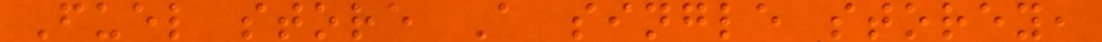Fuel store A single storey,
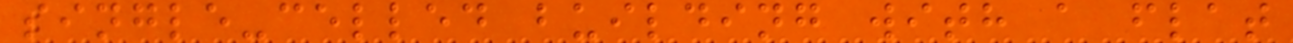single-celled building with a flat
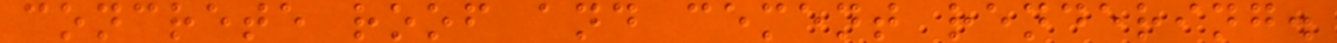concrete roof and cement rendering.
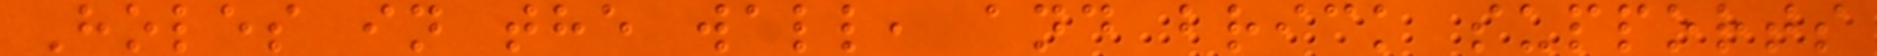Holes in the wall, and brick supports
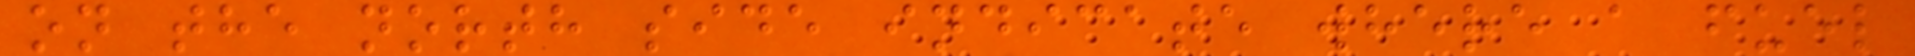on the north side indicate where a fuel
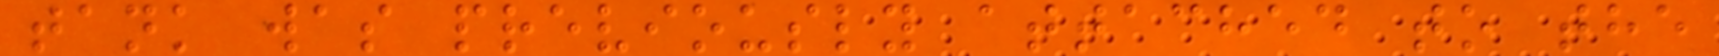tank was previously attached to the
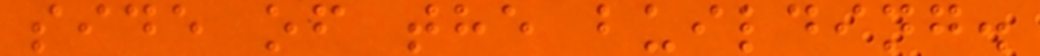side of the building.
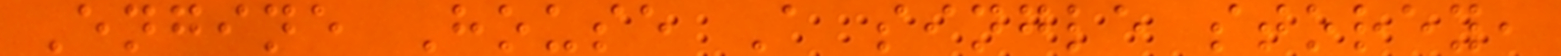Engine House A single storey,
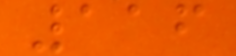116
